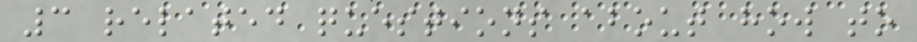3 related questions about how to
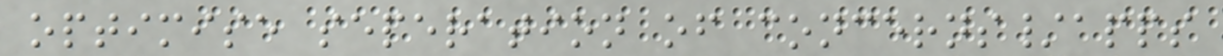optimise seperation of concerns/apps
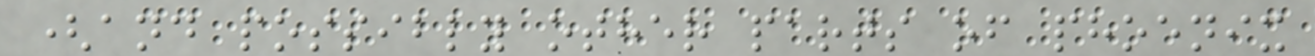(and possibly other parts of phoenix
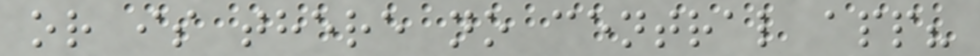or is there no central app?
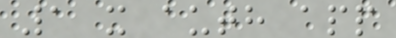1 x auth app
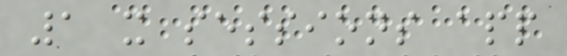1 x sessions app
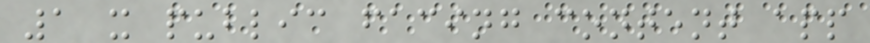1 x public facing content app
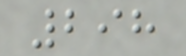298
